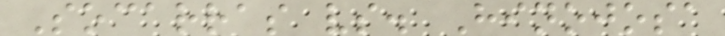Socarras vs. Hinojosa
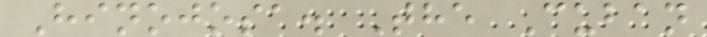Hinojosa. The Cuban
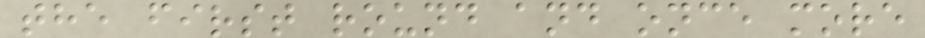the first round and once more
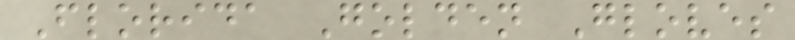Florida Golden Gloves
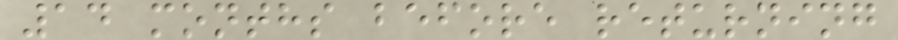14 months before returning
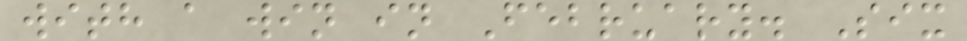with a win in February. Six
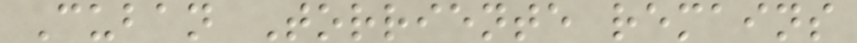Cuban Torriente remains
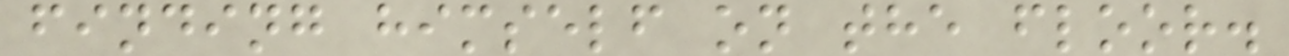finding himself on the floor.
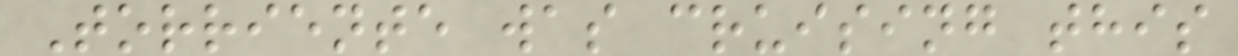Torriente was cruising this
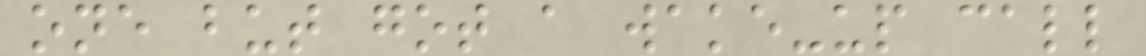one but got a wake-up call
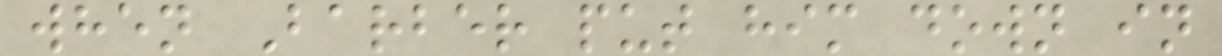when Barber put him down in
